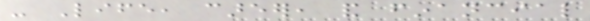- Life, career, and financial
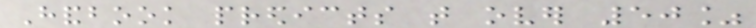Handbook predicts that over 50%
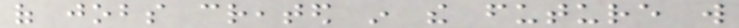of jobs created in the future will
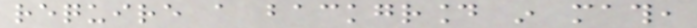require a background in math,
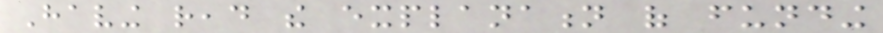Having read the explanation of funding
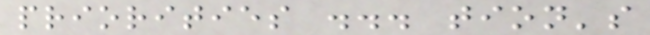priorities ... tion's
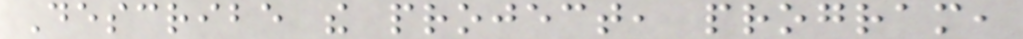Describe the project, program,
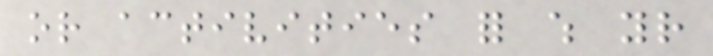or activities for which your
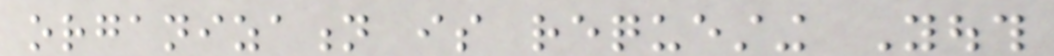organization is requesting Youth
